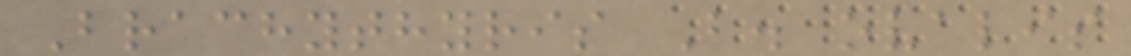Brachythyris B. ovalis
